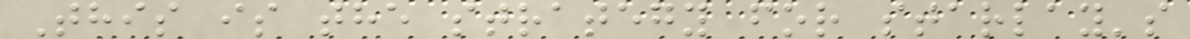This is the strategy for starlay's
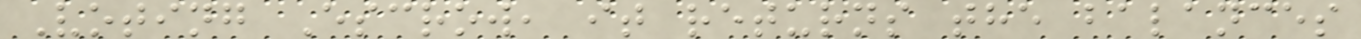Voting Escrow, it returns the balances
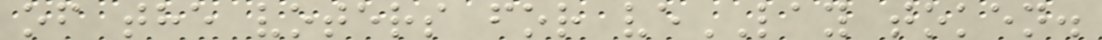of the voters for veLAY token.
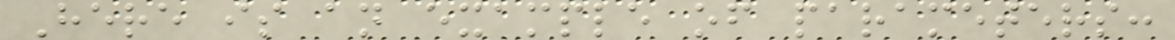Here is an example of parameters:
